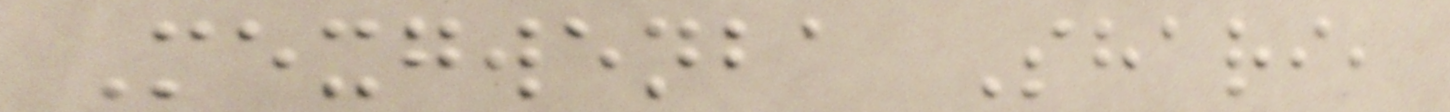Mexgwenba Shari,
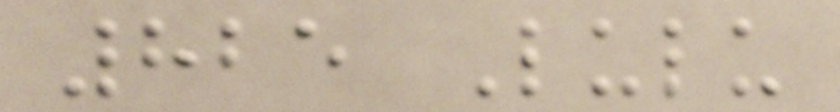825 Lulu
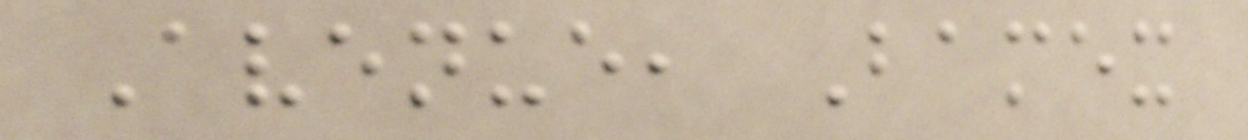Avenue, Bamex
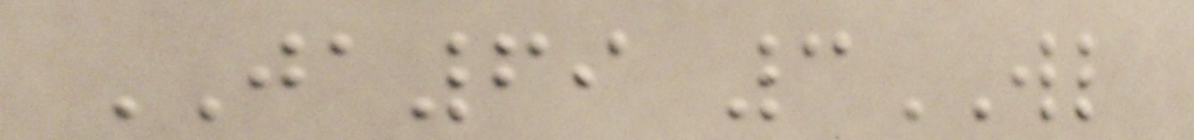JA69 3WL
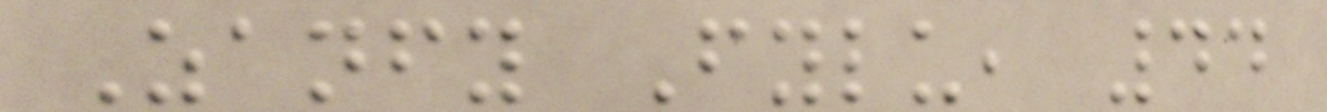Zanfy Fylu, 44
